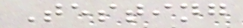Testing
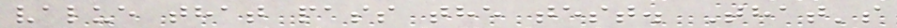value that pass the test. That's
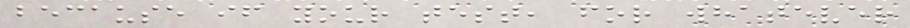because if your test, for whatever
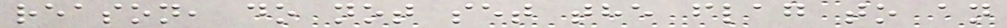reason, do not set the flag to an
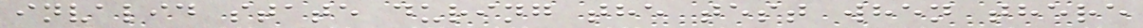invalid state during the test when there
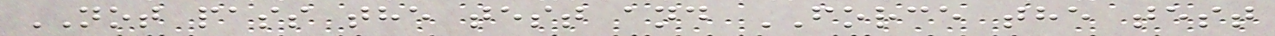NOT pass the test and FORCE the test
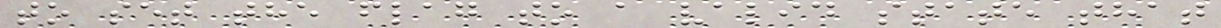to set the flag to a valid state that
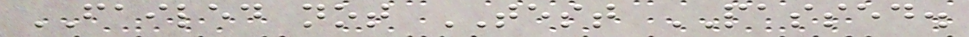FAILED not TEST PASSED.
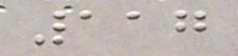117
